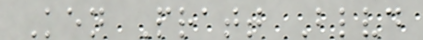Ken Pratt Blvd
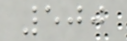500
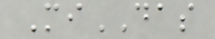MiDAS
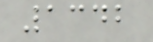1342
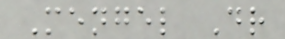Mengel Dr
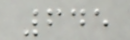645
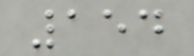154
